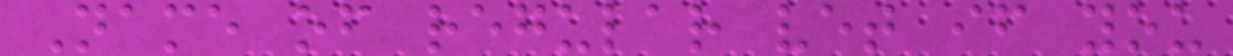Name of regular vet if you
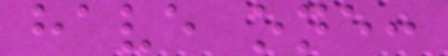have one:
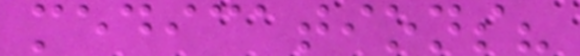medications?
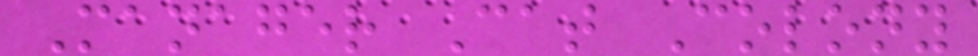Manager Cat Colony
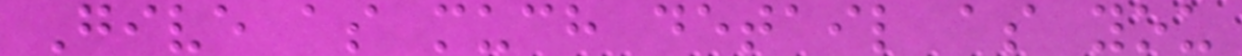Give as much detail as you
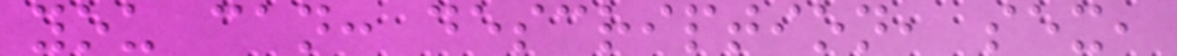you can: description, sex,
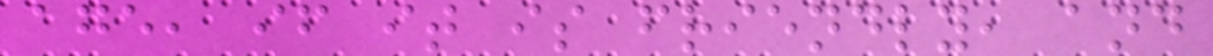age, if it is friendly, and
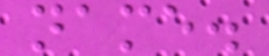name.
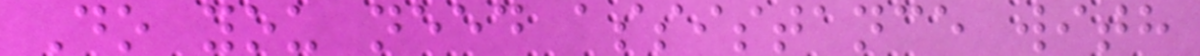Do you need assistance with
